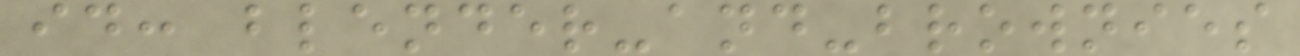id: blender-and-brownies
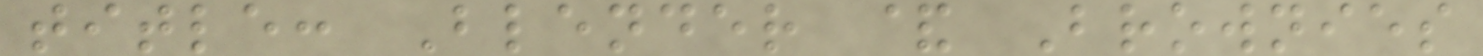title: Blender & Brownies
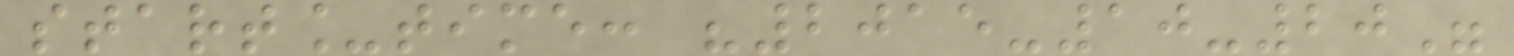start_time: "2015-10-20"
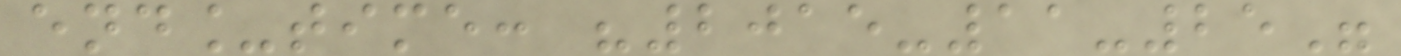end_time: "2015-11-25"
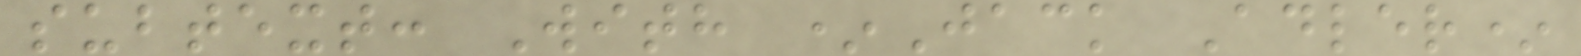subtext: With *Jack Adler*
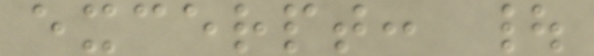excerpt: |
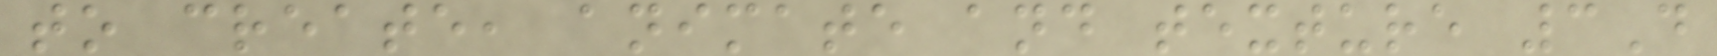to create, animate and texture 3D
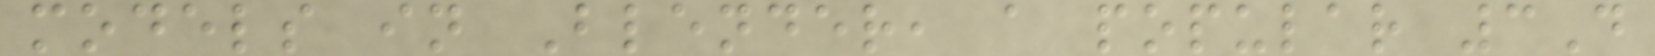models in Blender, a popular 3D
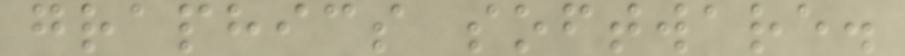graphics software.
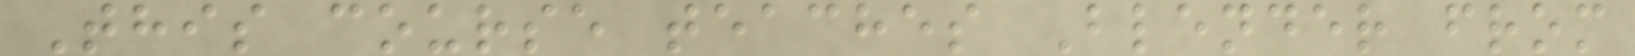This course teaches Blender from
